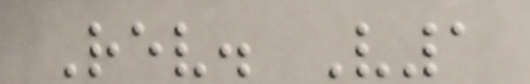Rev. V1
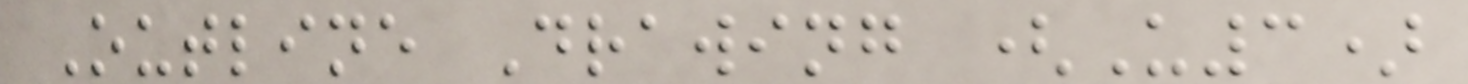Outline Drawing (U3)
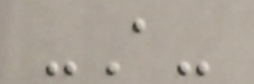-A-
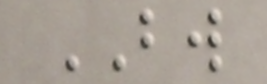BW
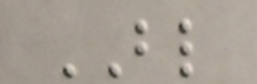BL
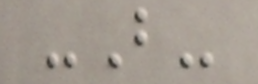-B-
